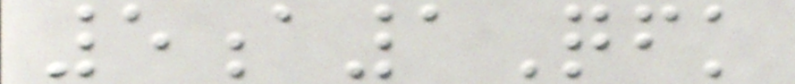5a1Qfk
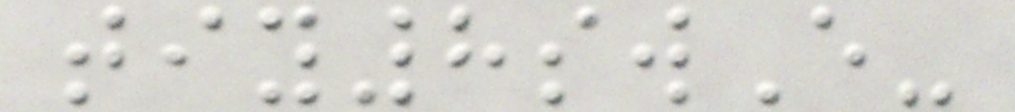tiy8swE-
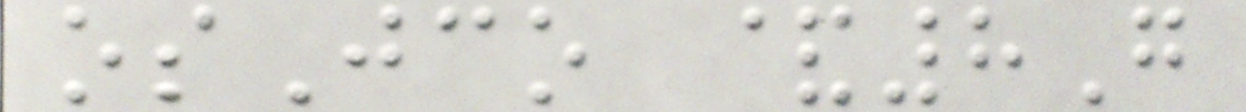osJco &8G
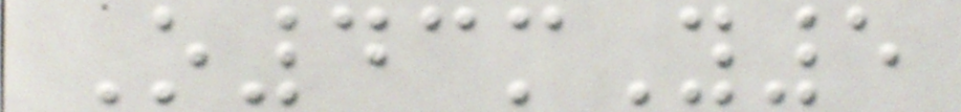O43mY5
